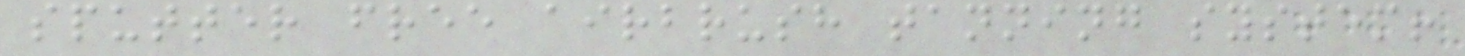sputter free airbrush tanning system!
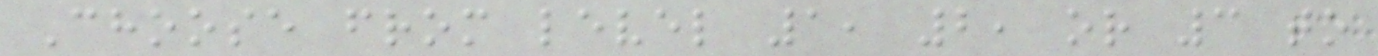Choose from level 1, 2, or 3 to
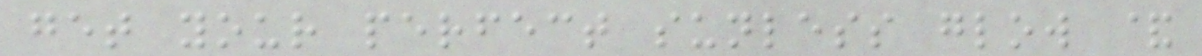get your perfect sunless glow &
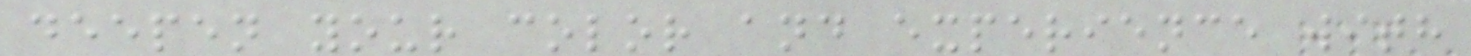deepen your color and experience with
